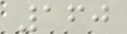160
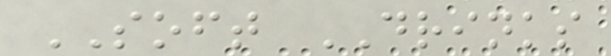SOFT DRINKS
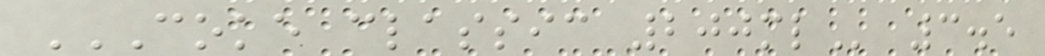COKE CLASSIC 200ML 3.5
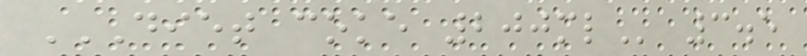DIET COKE 200ML 3.5
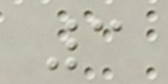3
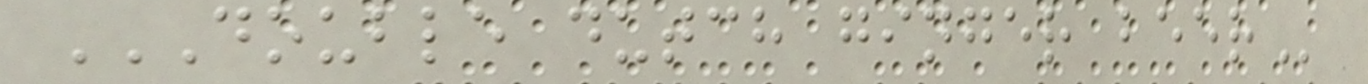DOUBLE DUTCH GINGER BEER
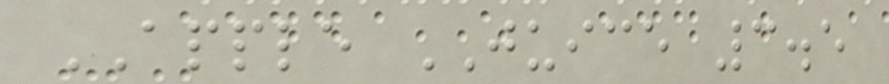APPLE JUICE 3.5
